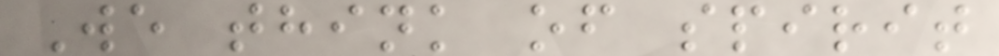We think of spirit
